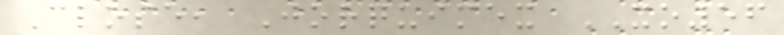Close, Jorquimex XO56
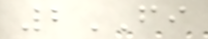2FI
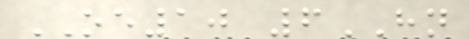OE10 6HN
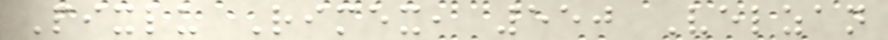Pixlu Rimex, 550 Velzan
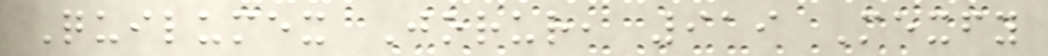Quilumex Jorur, 919 Mexfy
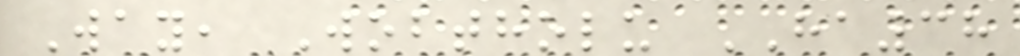Way, Wobtholu HA38
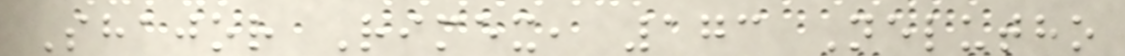Shajor Rimex, 173 Nelutho
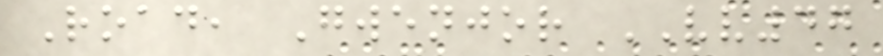Road, Gwenjor VV47
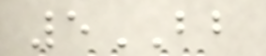5BB
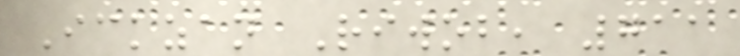Ickzan Riwob, 711
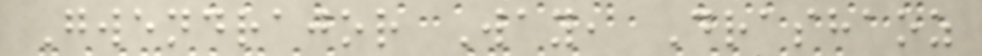Gwendrajor Way, Drashaoz
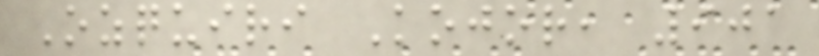Ozquiri Kojor, 901
